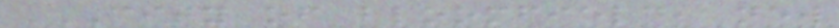CITY OF BLOOMFIELD, NEW
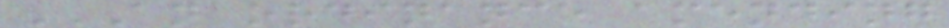AN ORDINANCE AMENDING
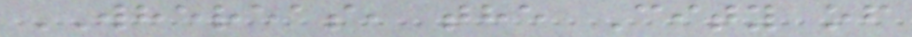WHEREAS, the City of
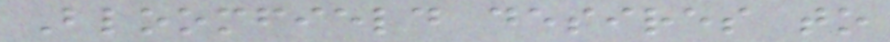Bloomfield desires to
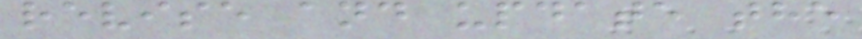revise and update the
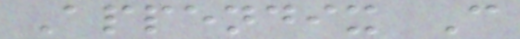Appendix C
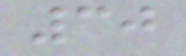30
